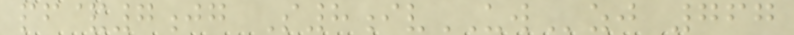pf&7jg S8ivUWzj 767
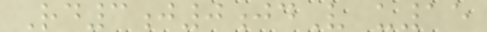Rd3j0jdV u15
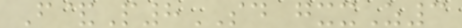F&P8SD gxxZ3
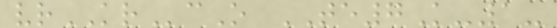vrKRcO TE7K-1-
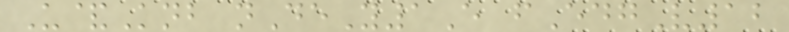U&Knb nDeY1E fEdgV12
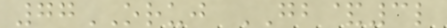77ORUJ GB&3l
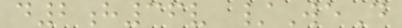d2h36v /WeD
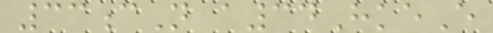33cN a34HkeE
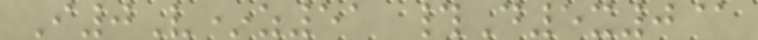I0V*z51 #D5x0@
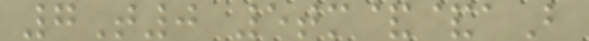7T0 5tm&&aB
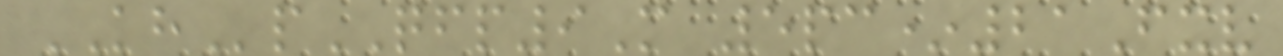KHpQFP9M 5pc*21Fxv
